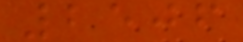2506
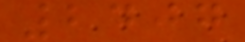2407
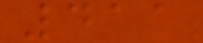411
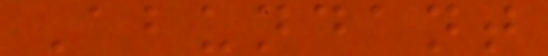Abundant
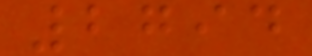2794
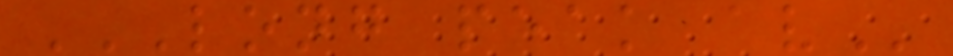LONG PEAK AV
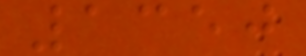1350
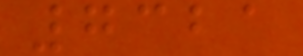7321
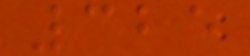325
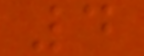4
